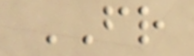FR
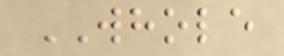WHOLE
